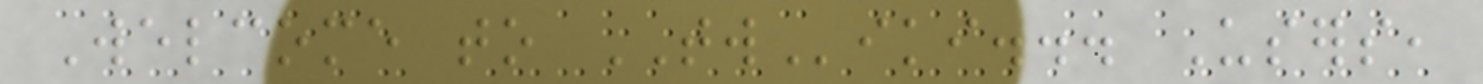Welcome to TWiki... Users,
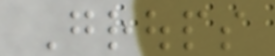Groups
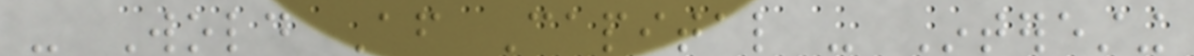- Wold After Capital - Interesting
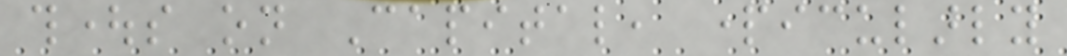thoughts on Capital, particularly
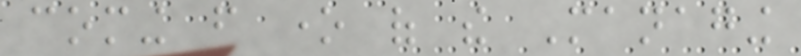coming from one of the Managing
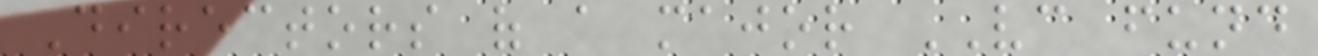Directors of a major VC fund
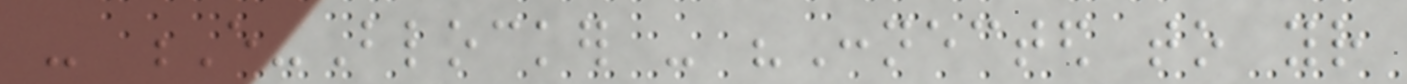- E-Blocker - "Connected to your
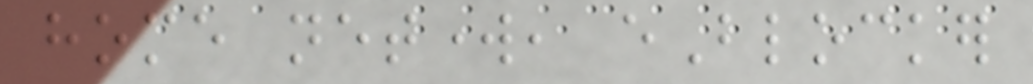home network, eBlocker
